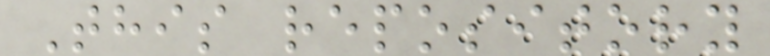This repository
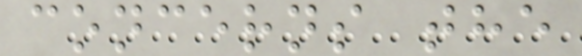concerns the
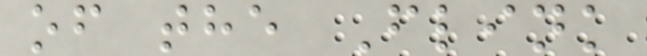of the Flink
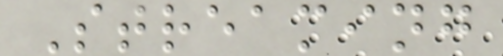Streaming
